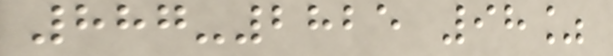887-2825 98%
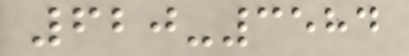620-3584
